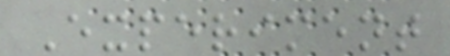Experiment
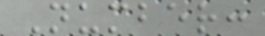Number:
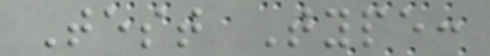Test Type:
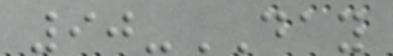90-DAY
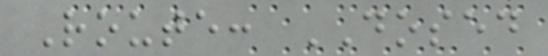Route: DOSED
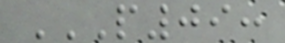P09:
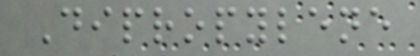Dipropylene
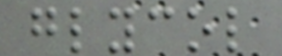glycol
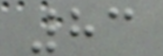83
